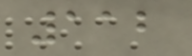112
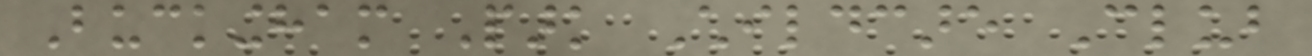Buckingham Park Childcare Club
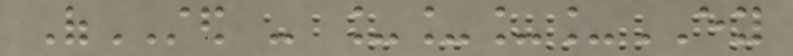OfSTED - ____EY
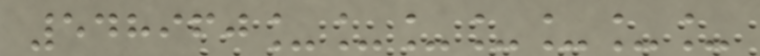548960_______
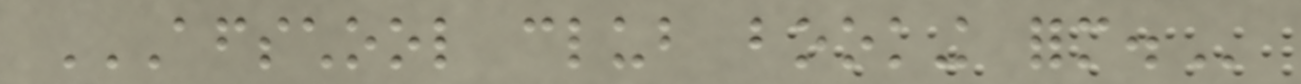AFTERSCHOOL CLUB BOOKING FORM.
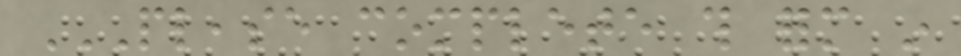PLEASE COMPLETE THIS FORM IN
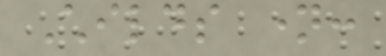Childs name:
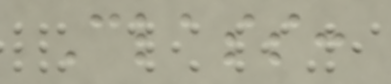Class:
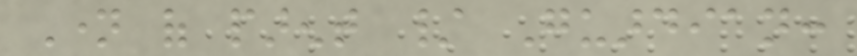Name of parent / Guardian:
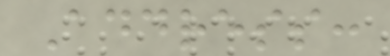Address:
